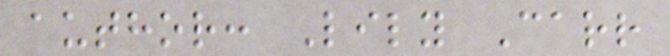author: Lily Carr
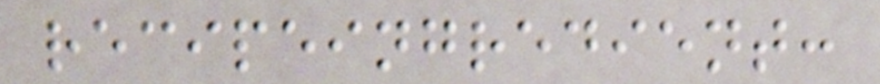recipeingredient:
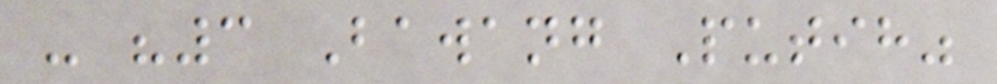- "3 Bawang Putih"
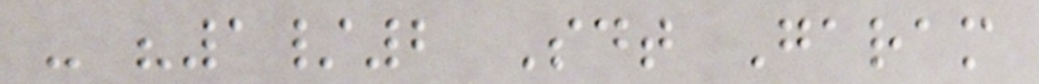- "1/2 Sdt Garam
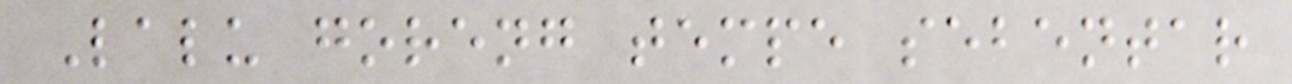Lalu goreng tempe sebentar
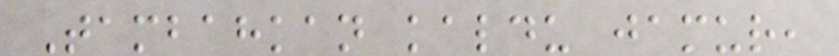Tambahkan kaldu jamur,
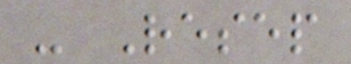- Resep
